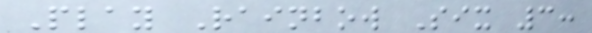Play Rainbow Six 3:
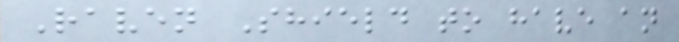Raven Shield to have an
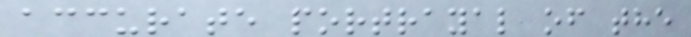accurate portrayal of the
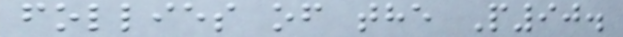follies of the P90.
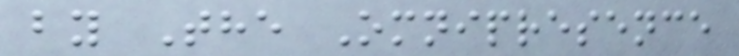by The Omnipresence
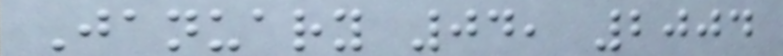January 04, 2004
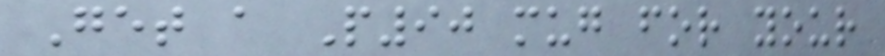Get a P90 mug for your
